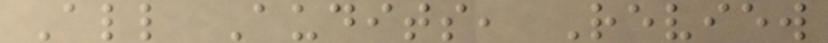All Audits, Review
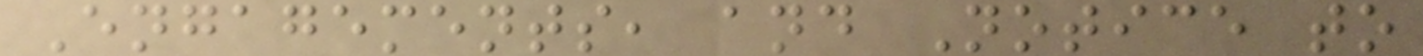Engagements, and Notice to
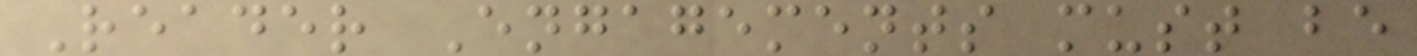Reader Engagements must be
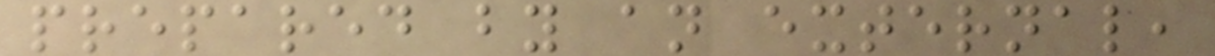prepared by an external,
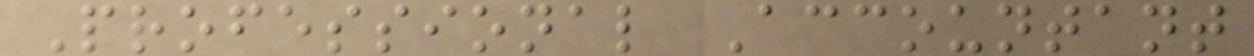Professional Accountant
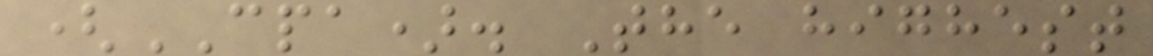(CPA). The highest
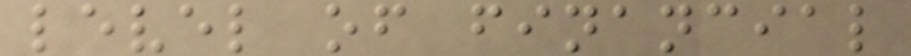level of financial
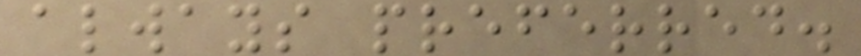always preferred.
